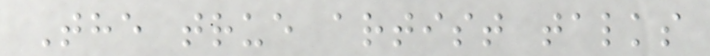The true artist talks
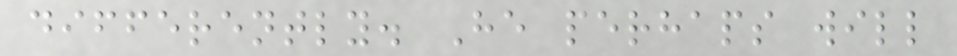differently. He perhaps will
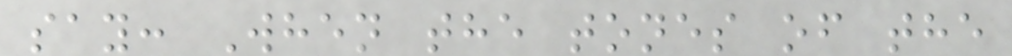say: When the tones of the
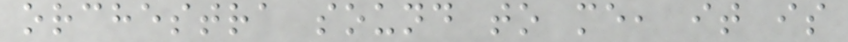orchestra sound to me, it is
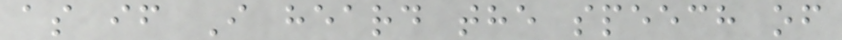as if I heard the speech of
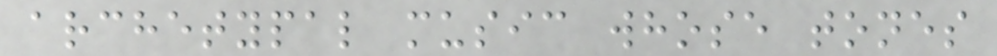archetypal music whose tones
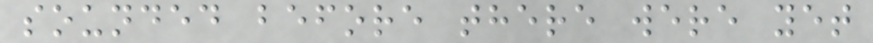sounded before there were yet
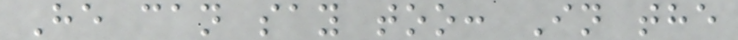He can say too: In the
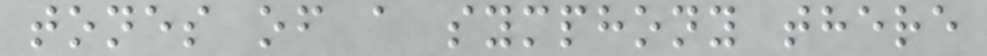tones of a symphony there
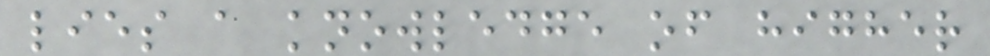lies a knowledge of higher
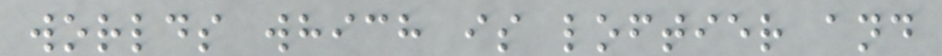worlds which is loftier and
